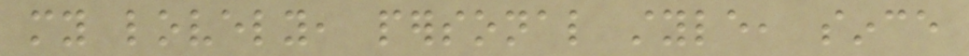my lovely, personal style, since
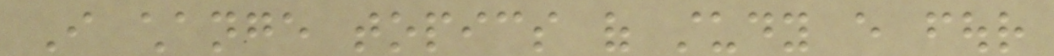I change topics of study every four
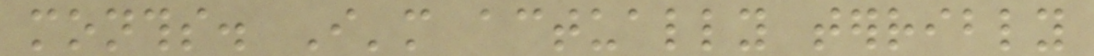months. I'm actually terribly
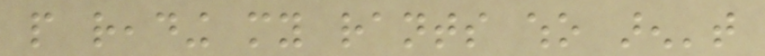people reading my rants who aren't
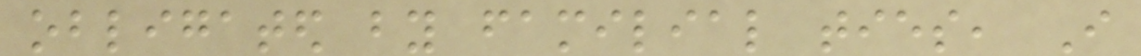obligated by familial ties, I
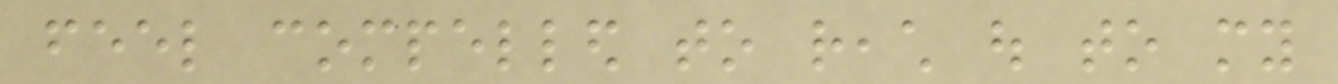feel compelled to reach out to my
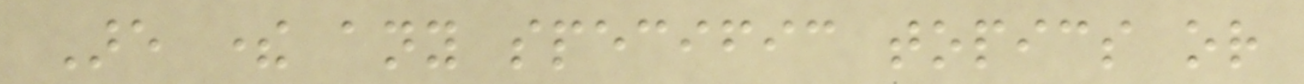Are there any specific topics or
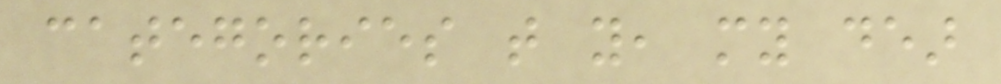categories that you, my dear
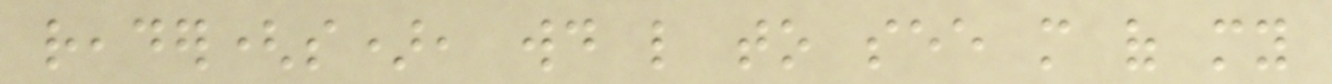reader(s), would like to see more of my
